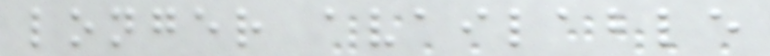longer available
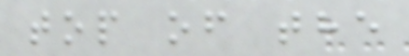top of the
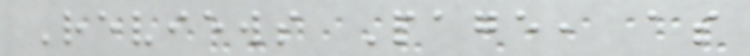Reviews Page, as
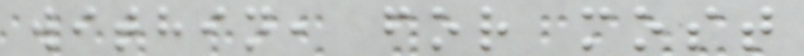within, for most
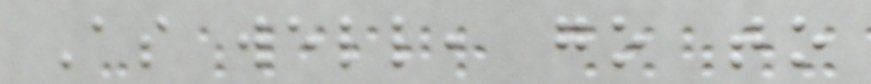As well, go to
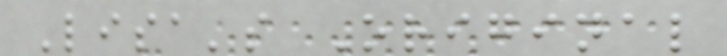Lisa's Original
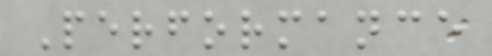Performance
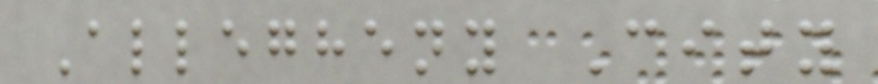Allegheny City
